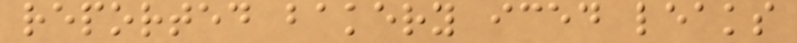reported bakery iced leaks
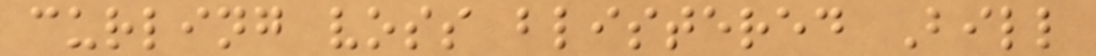curling voss blistered Bill
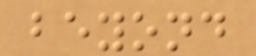beyond
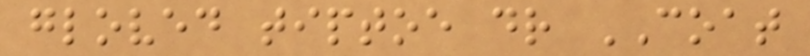gloved tiptoe dr COAT
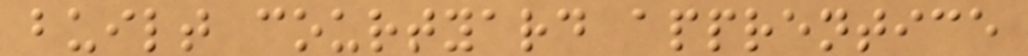built courtyard apprentice
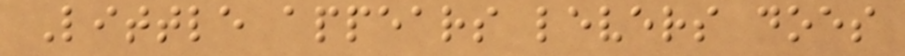Little appears levers does
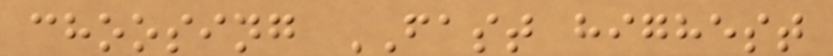choosing FAST highest
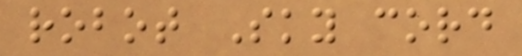robot Sky cord
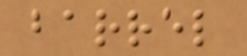barrel
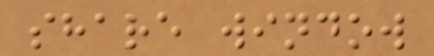share window
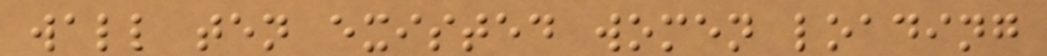wall ten existed women loading
